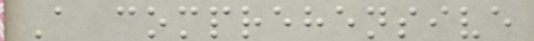A comprehensive
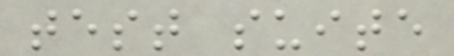test suite
